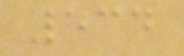534
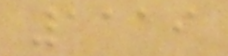1119
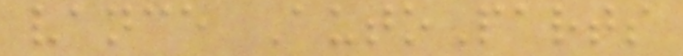vance AutoParts
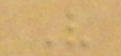V
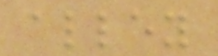alley
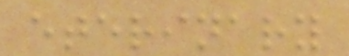eterinary
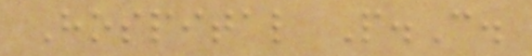Hospital P.C.
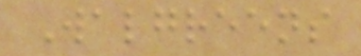Walgreens
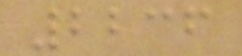2236
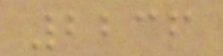2236
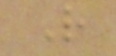R
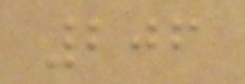206
